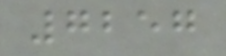7257
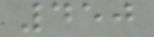450
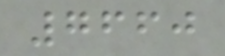7660
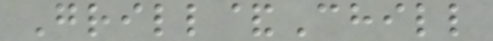Grill&Chill
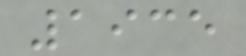1935
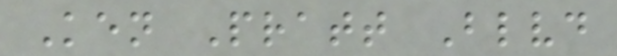Ken Pratt Blvd
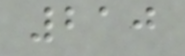210
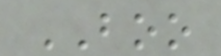BOO
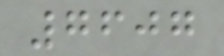7607
